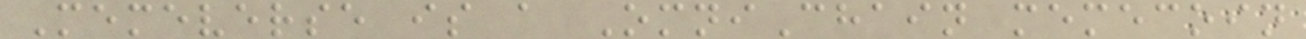Memeverse is a OmniChain memecoin
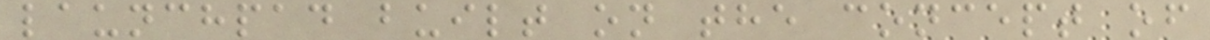launchpad built on the concept of
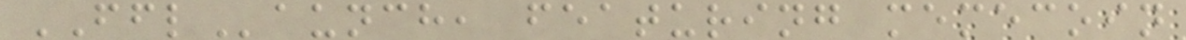FFLaunch, featuring memecoin
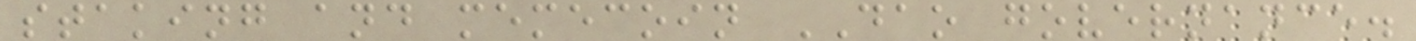staking and memecoin DAO governance.
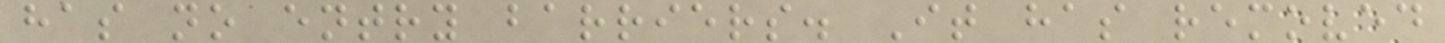has no entry barriers. It has removed
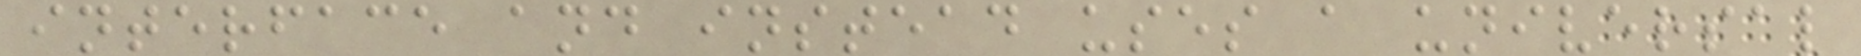interface and instead uses a universal
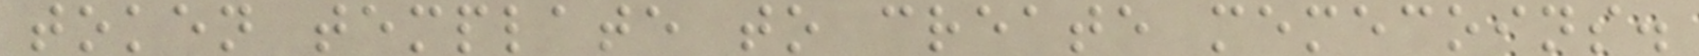token template to create memecoins.
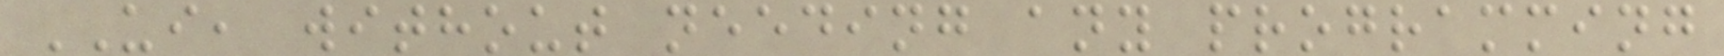UI, without needing any programming
